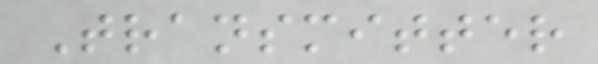Transmitter
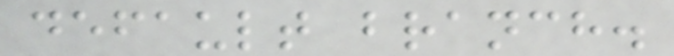default branch.
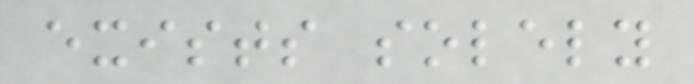exists solely
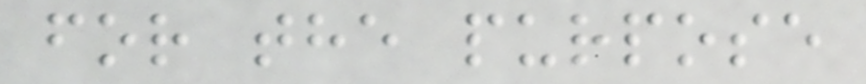for the purpose
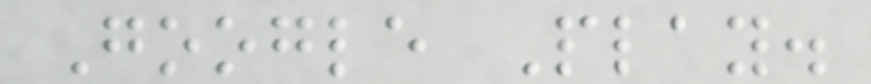Google Play.
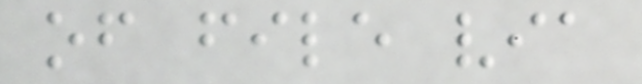of file via
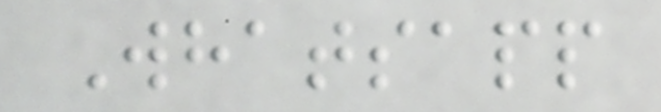Whatsapp
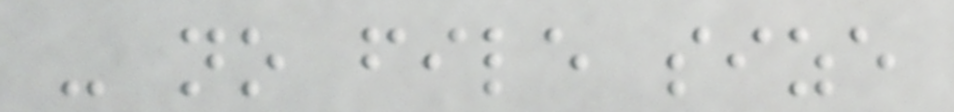- no file size
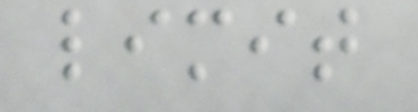limit
